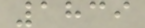1839
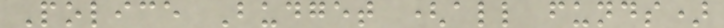Police Budget (all funds)
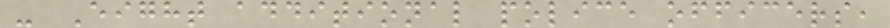- Eight additional police officers,
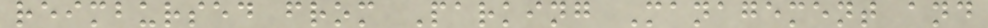reimbursed from Parking Management and
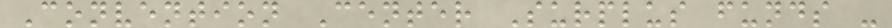Convention Center Surplus funds -
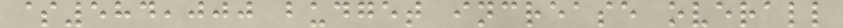$584,000 budget increase overall
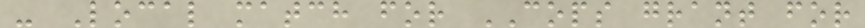- Local match for COPS grant for
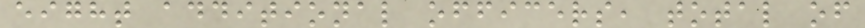eight additional officers, total of
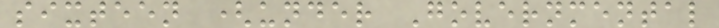sixteen (under Governmental
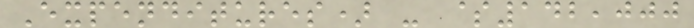Expenditures) - $142,000
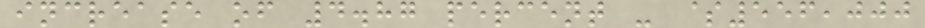increase of 4.87 percent - $556,000
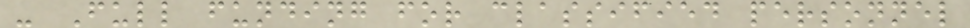- Full funding for classified personnel
